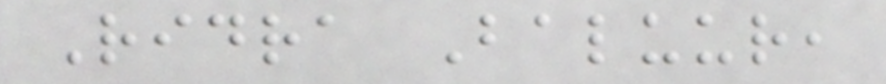Ridra Baluur,
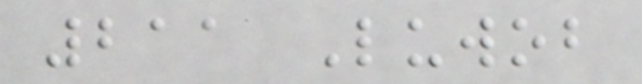211 Luwob
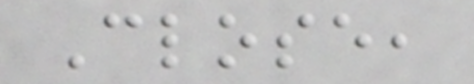Close,
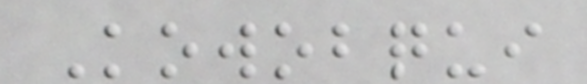Kowobqui
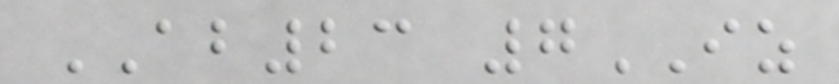AB23 7IZ
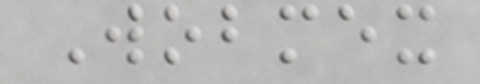Wobmex
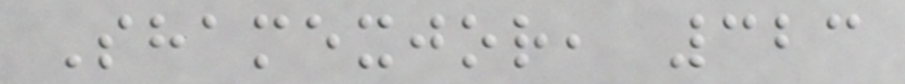Shamexjor, 323
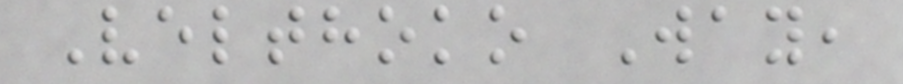Velthoko Way,
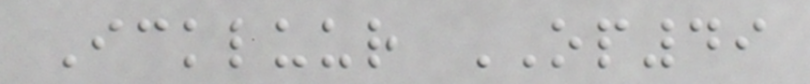Ickluur OP49
